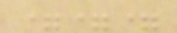===
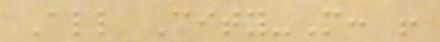All City-M: !
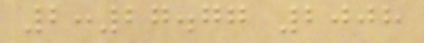2:27.77 2008
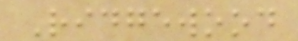Ridgewood
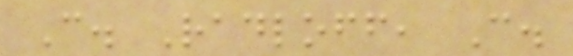C. Radloff, C.
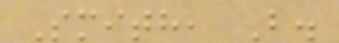Smith, B.
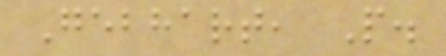Gebhart, P.
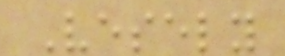Vesely
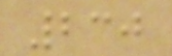230
